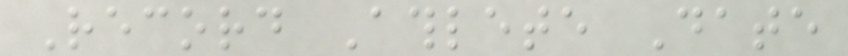Record Athlete Date
